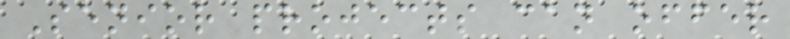Senior projects can offer
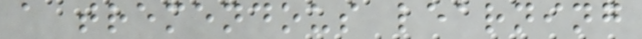a tremendous learning
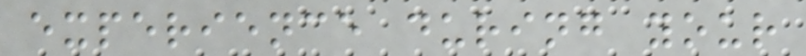experience during your
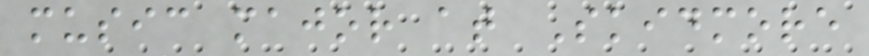music major at Skidmore
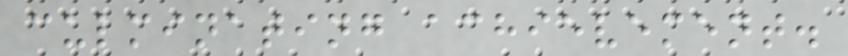culminating achievement.
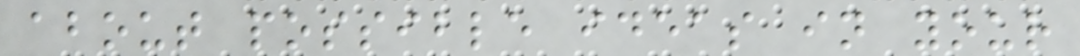about possible ideas in your
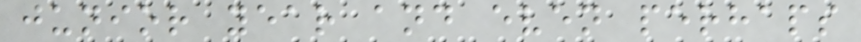junior year and even perhaps
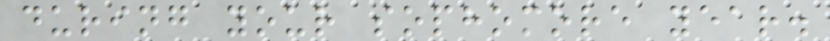during your sophomore year.
